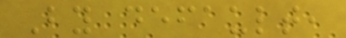By default,
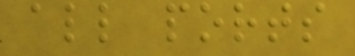all ports
